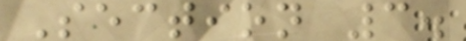Section 3.
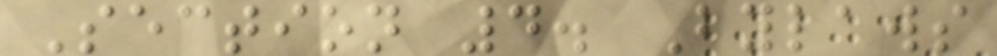Section 4. Bylaws
